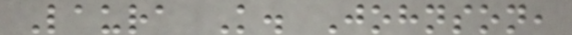Laura K. Johnson,
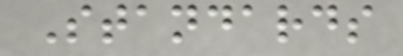Standards
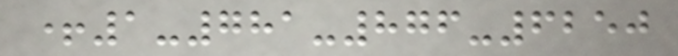+1-781-876-6250
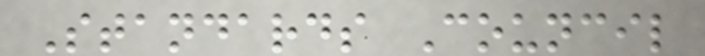Standards Council
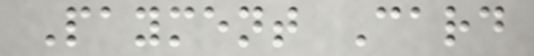Payment Card
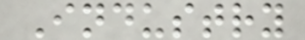Industry
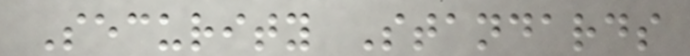Security Standards
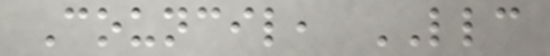Council, LLC
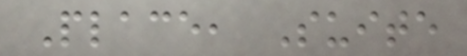Place, Suite
